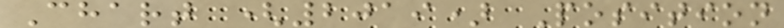Chart (2019) Position
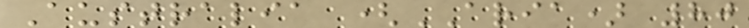Australia (ARIA) 80
